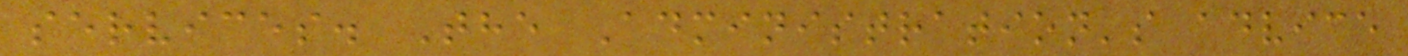services. The Administration's advice
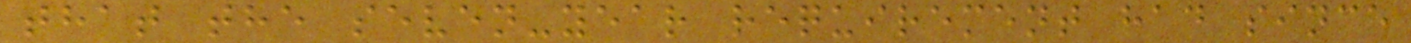that the seven-year requirement had since
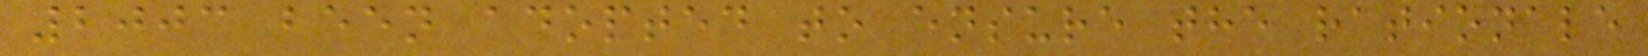2003 been adopted to ensure the rationale
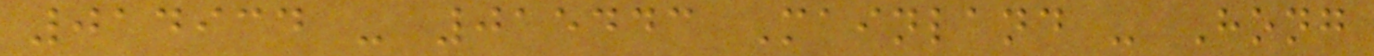014934 - 015443 Mainland - Hong
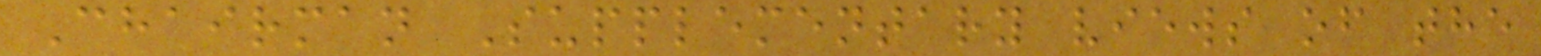Chairman Supplementary views of the
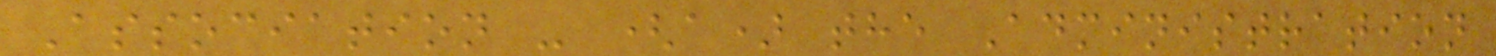Association - (a) the Administration
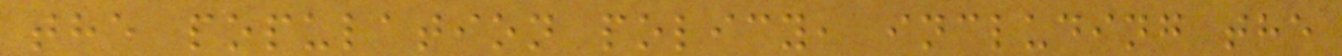the population policy, including the
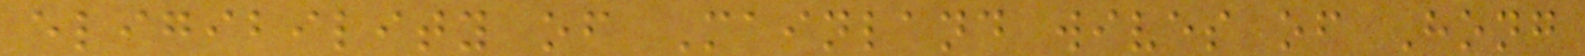eligibility of Mainland wives of Hong
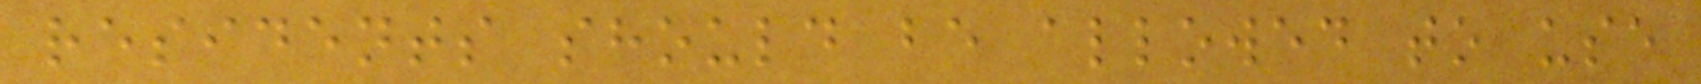residents should be allowed to use
